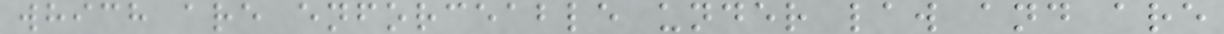which are enforceable under law and are
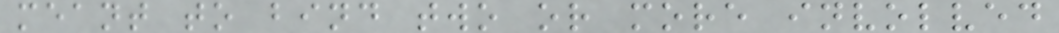meant to bind two or more involved
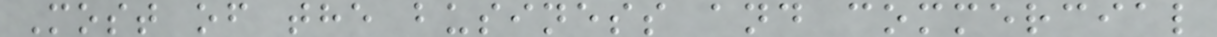Most of the business and commercial
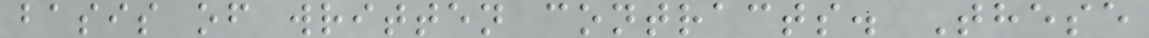basis of written contracts. These
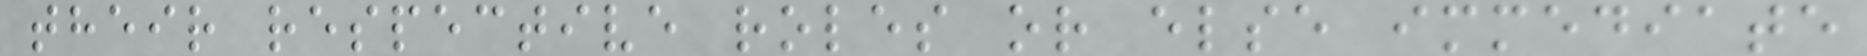their respective roles or else immediate
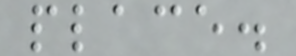place.
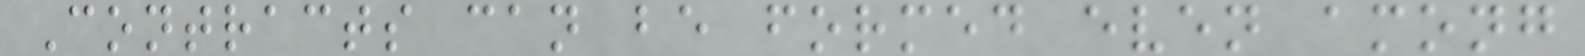Contracts can be formed even among
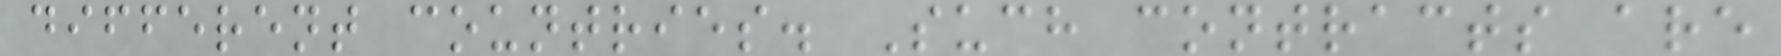different countries. Such contracts are
